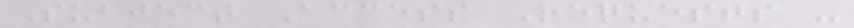Subject Access Requests -
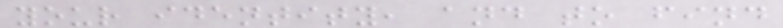your identity, and to find
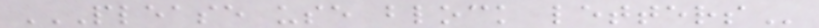PLEASE USE BLOCK LETTERS
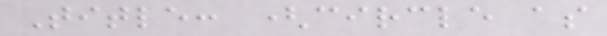Title: (circle as
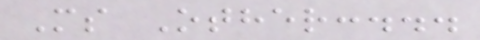Ms Other:...
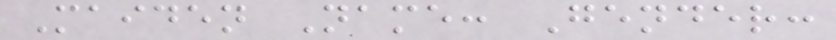Maiden Name: Gender:
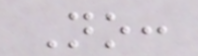No:
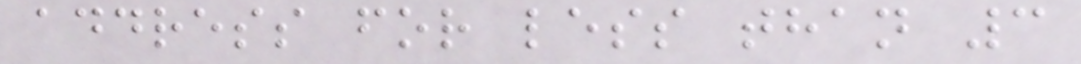address for less than 3
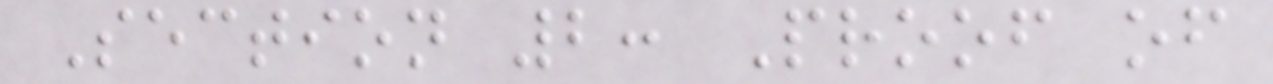Section 2: Proof of
